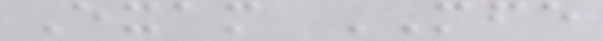Exam MFE
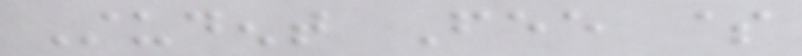Student Fee $
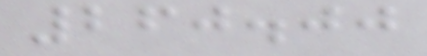260.00
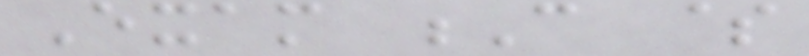Exam C $
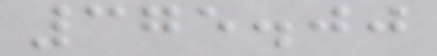375.00
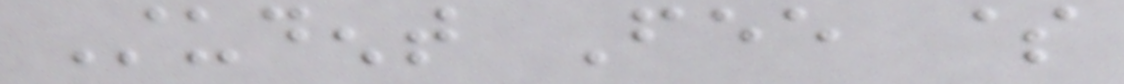Student Fee $
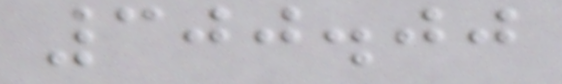300.00
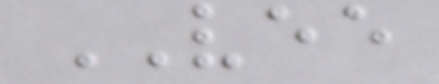VEE
